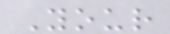Your
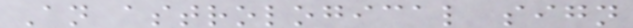An astrological sign
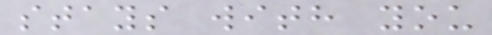stays with you
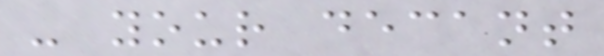- your decant
